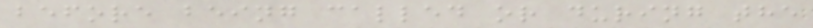before being called or during the
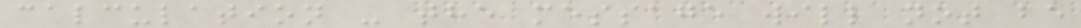calculation - the message will not be
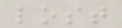lost
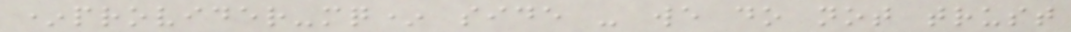*provider-mq* side - we do not trust
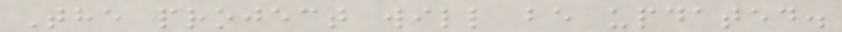The project will be updated.
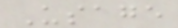Usage
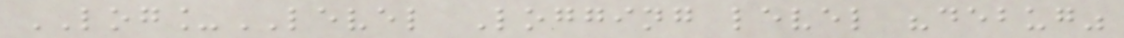LOG_LEVEL Logging level "debug"
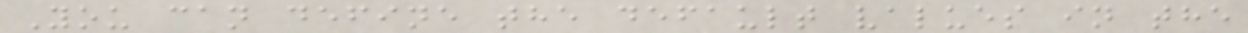You can define the default values in the
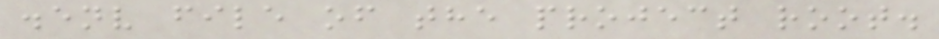.env file of the project root.
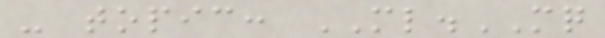- topic: ML.MQ
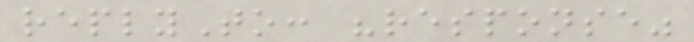replyTo: "response"
